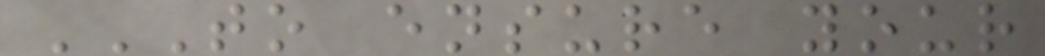TO ENSURE YOUR
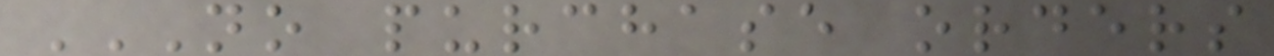NO PURCHASE ORDERS
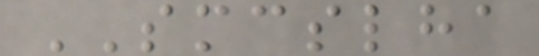SMCSLHA
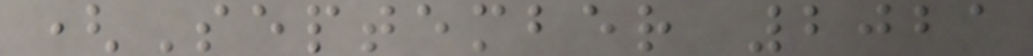(September 2021
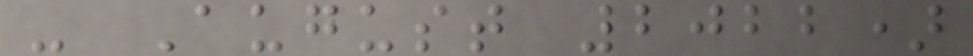- August 2022)
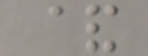&
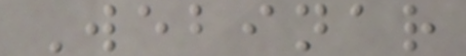Webinar
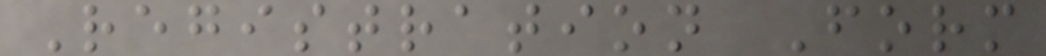Registration Form
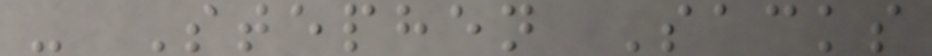- Stephen Sacks
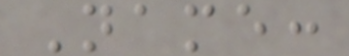Name:
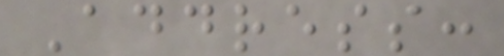Address:
